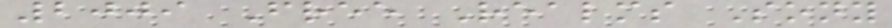2009 Free Realms Sony
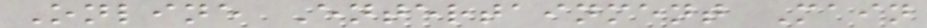Online Entertainment Main
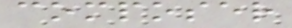composer
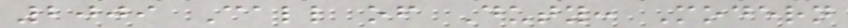2009 Call of Duty: Modern
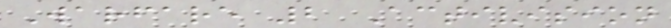Warfare 2 Activision
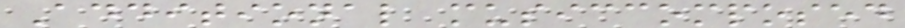Additional musiccomposed
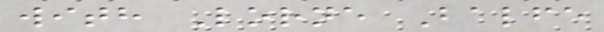with Lorne Balfe
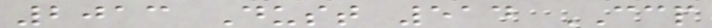2013 Dust 514 CCP
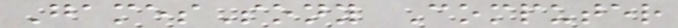GamesSony Computer
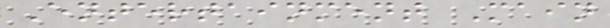Entertainment Main
